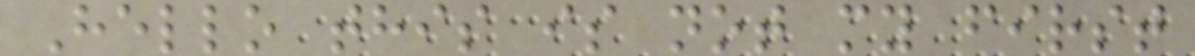Hello this is not my first
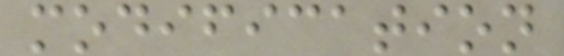modification
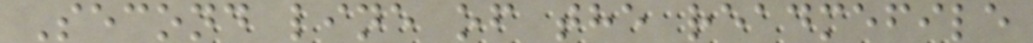Second line of the readmefile
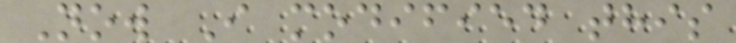Now I modified this
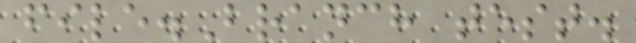file.Branch test.
